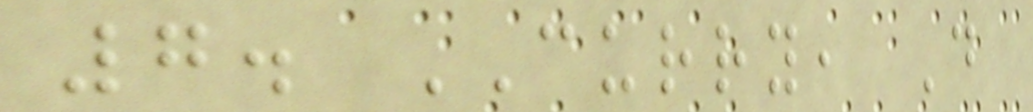7. CURRY, D
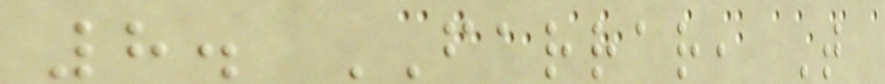8. FARRAR, T
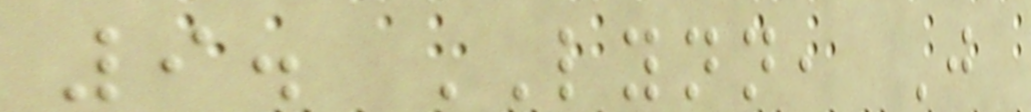9. LYNN, J
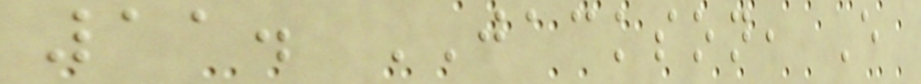11. JACKSON, E
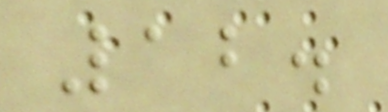12.
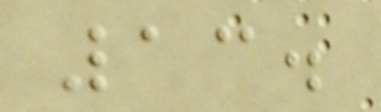13.
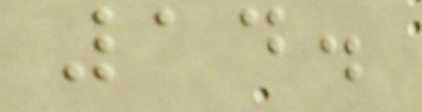14.
